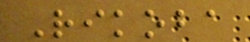Rikoba
